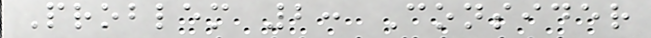Problem 2: Consider
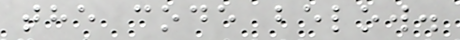the code below.
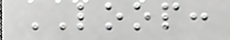LOOP:
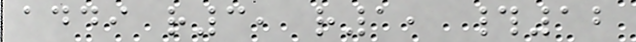addi r3, r1, #12
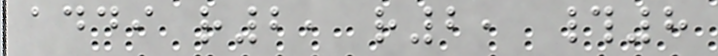addi r2, r2, #8
